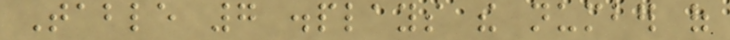Table 7 displays the number of
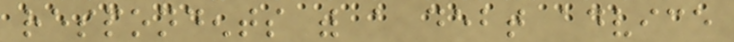respondents with a debt advice
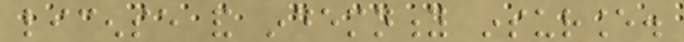license and indemnity insurance.
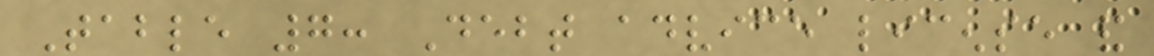Table 7: Debt advice license and
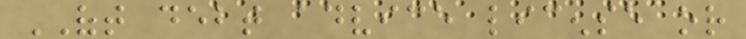OFT debt advice license or
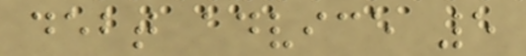debt advice 5
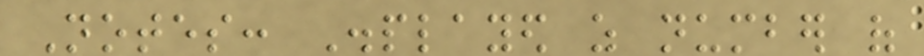Notes: Displayed as number of
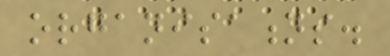organisations.
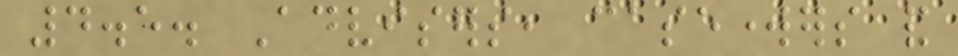4.5. Advisers, caseworkers and
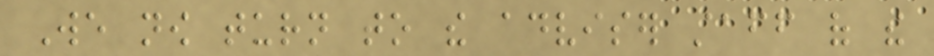We now turn to the adviser staff of the
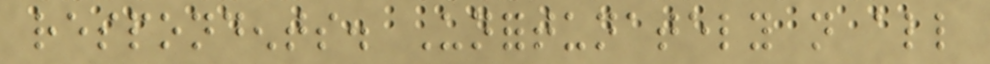respondents. Unfortunately not all
